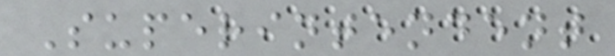Superintendent
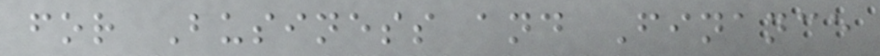for Business and Finance
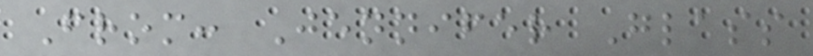From: Jennifer Glass
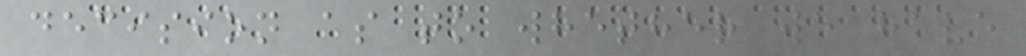decision as to whether we have
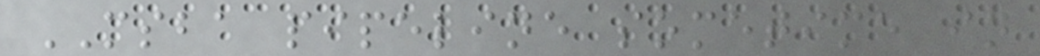MSBA pipeline sometime in
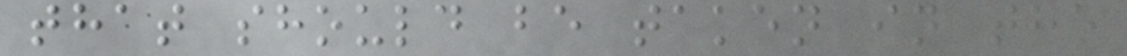that should be taken in the
